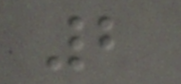2
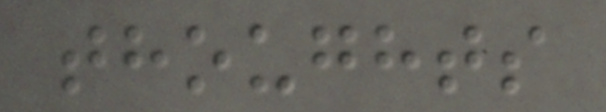thoughts
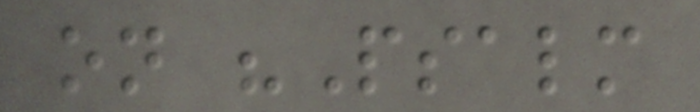on "Psalm
